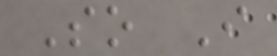So I
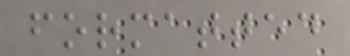formatted
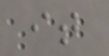it
